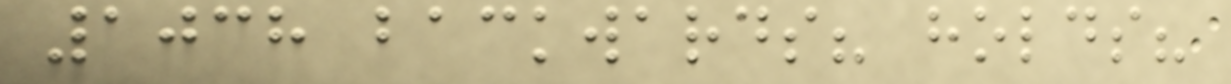1038 backwards? holds?
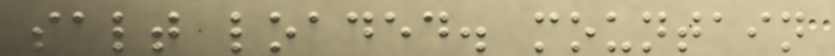salt loaded. mountain
